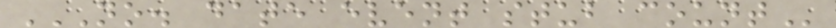NO. DATE EVENT STUB COUNT
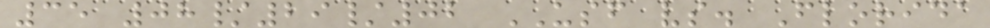35 08/29/02 USF vs. Florida
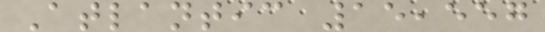Atlantic 15,557
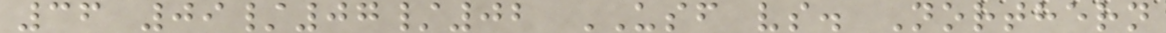36 09/07/02 USF vs. Northern
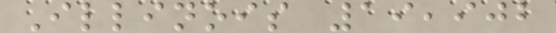Illinois 19,902
